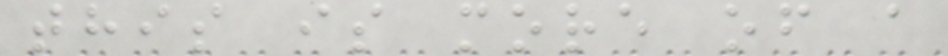this is more of a
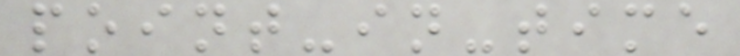point-in-time
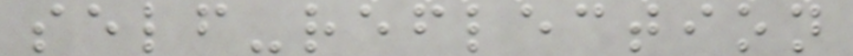self-reflection
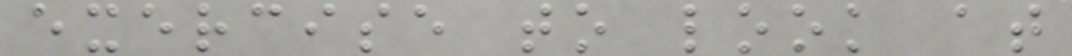exercise to look at
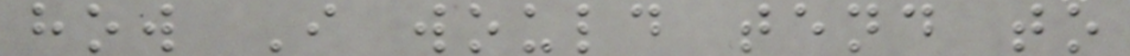how I would tend to
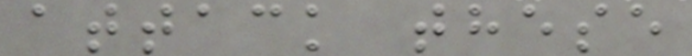attack these
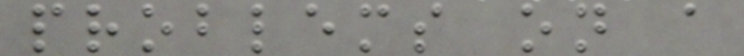problems on a
